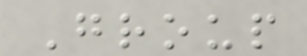Group
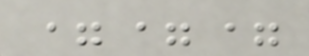===
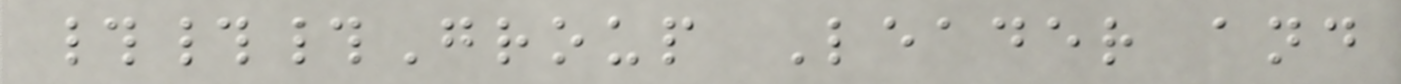###Group Leader and
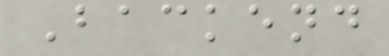Backend
